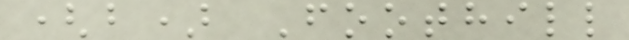(b) Foothill
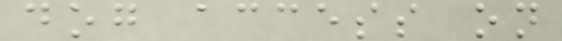dog access on
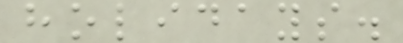holidays.
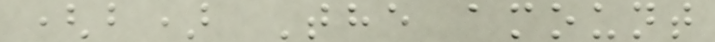(b) The amount
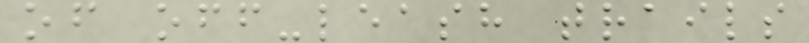of off-leash trails
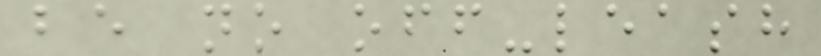be no off-leash
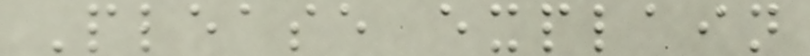Please explain
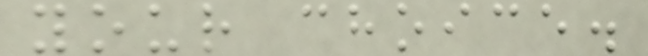your choice.
